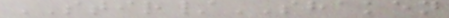STIR/SHAKEN
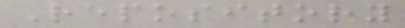Repository
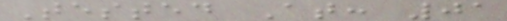Tested At: 01
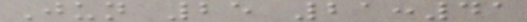Jun 25 21:41
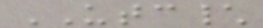UTC\
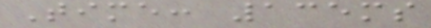Time: 135ms
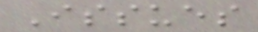Issues
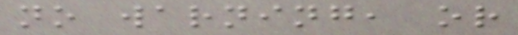no warning, or
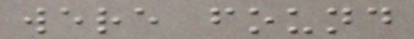were found
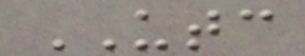UTC
